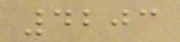4203
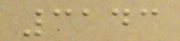3143
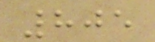805
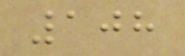108
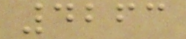4263
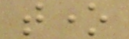tone
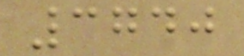3740
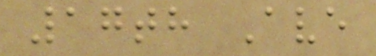17th Ave
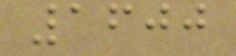1600
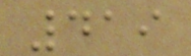419
